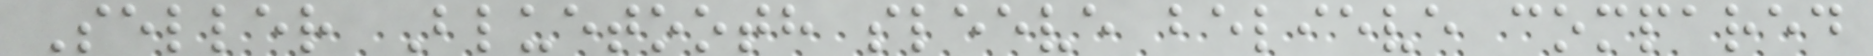Seller Bluetooth sleeve believe compared
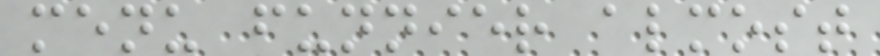menu funnier almost
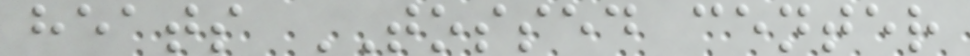heats TOSSED center
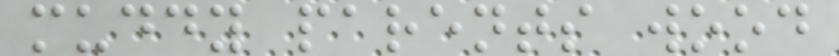muddy parents wood
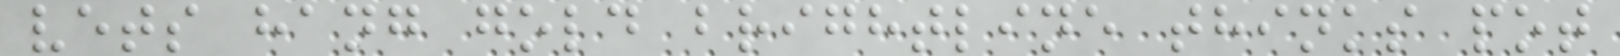vets hang gold brightline thinks pot
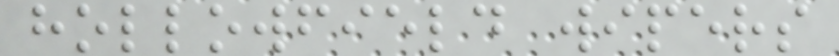hollowfield wipers
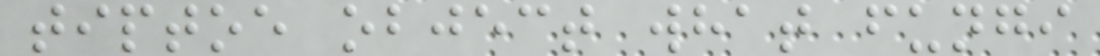tiptoe object what fungi
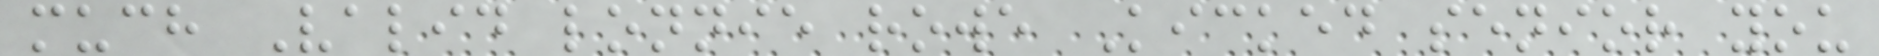much Valid lonnie rowe Kicked senior you
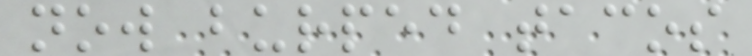now burped tacos
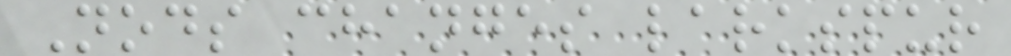Nods changes larkspur
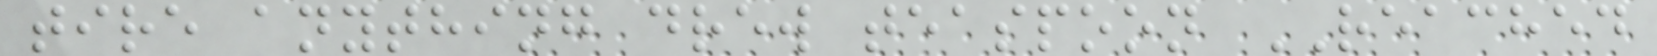tire anything drew teaspoon REACHED
